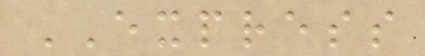EXPRESS
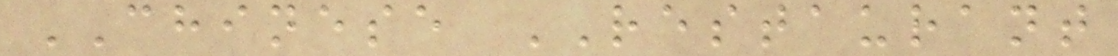CHINESE RESTAURANT
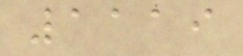1119
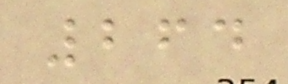264
